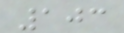103
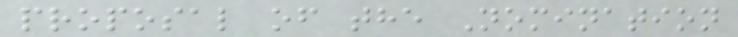proposal of the Nomination
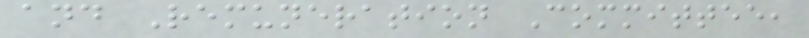and Remuneration Committee,
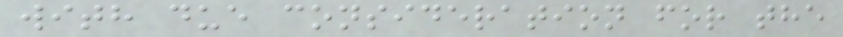with due consideration for the
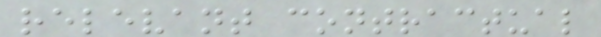relevant contractual
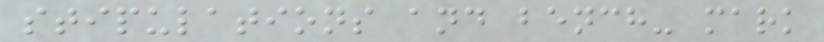stipulations and bench- mark
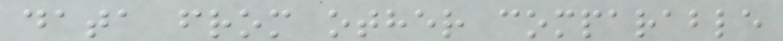data from other comparable
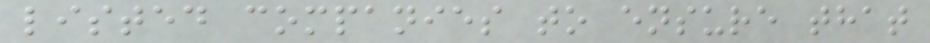listed companies to ensure that
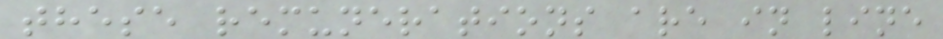these remunerations are in line
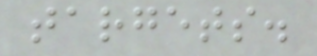targets.
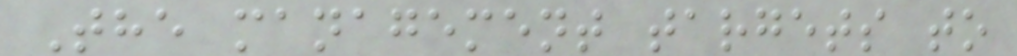The management targets to
